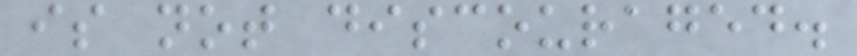is not discouraged.
